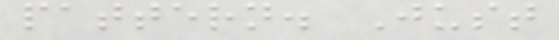pattern. Just
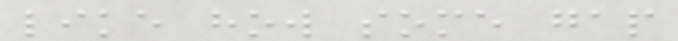like how some gap
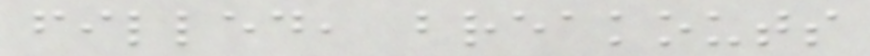filled, breakouts
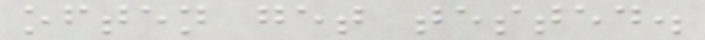often get tested.
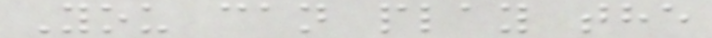You can play the
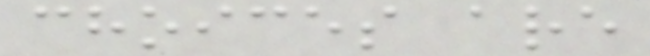choices are
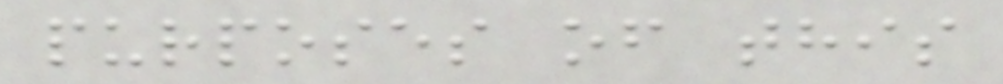purposes of this
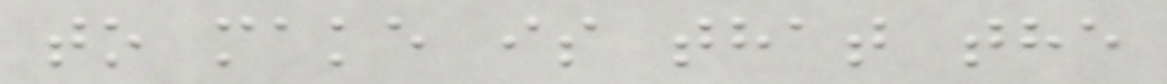to make is that the
